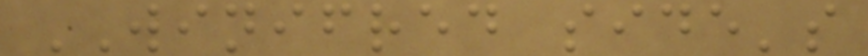WINIFRED side's
